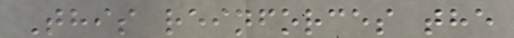This reinforces the
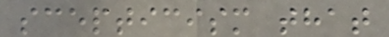scepticism that
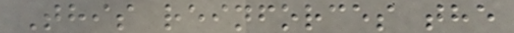This reinforces the
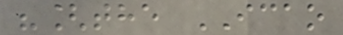"[the ICAO
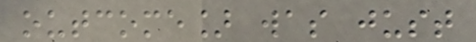outcome] was just
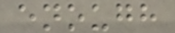enough
